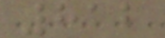812
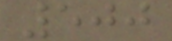500
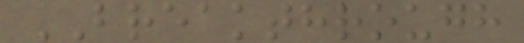BREAKTHROUGH
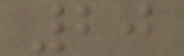20
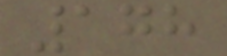178
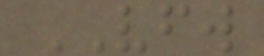VFW
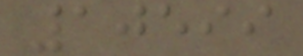10599
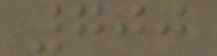700
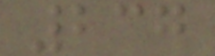237
